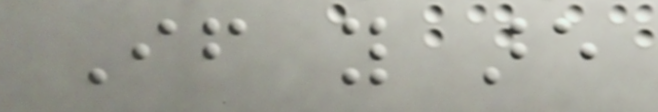If you are
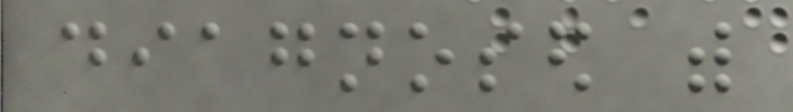diagnosed with
